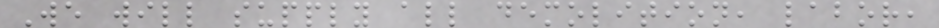We will supply all demolition, labor,
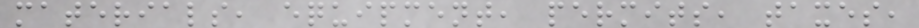materials, equipment, permits, taxes,
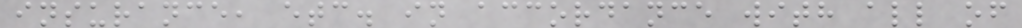insurance, etc. in accordance with all of
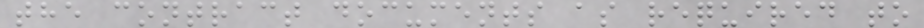the contract documents as required to
